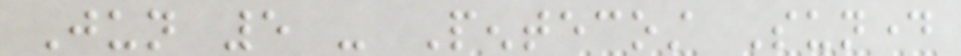Jun 5 - Pentecost Sunday
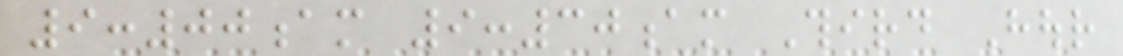9:00am 9:30am Third Hour
